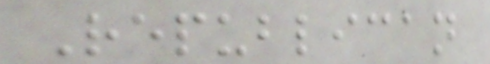Republican
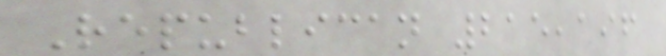Republican 215,196
